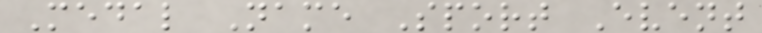Medal Name Sport Event
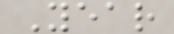Year
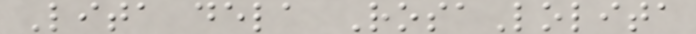Lita dela RosaLolita
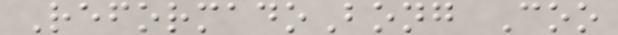ReformadoBong Coo
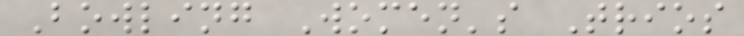Bowling Women's Trios
